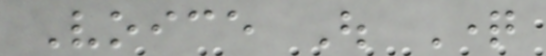Voice Out Question
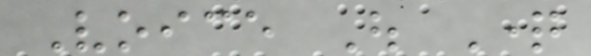Voice Out Question
